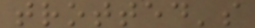trotted's
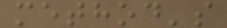method's
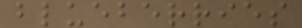blueberries
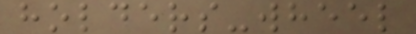holders-wheel
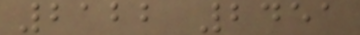2122 2451
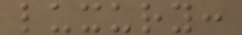luxury:
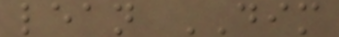lean DIM
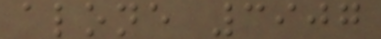alone 3907
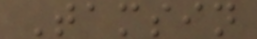Tamsin
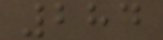284
